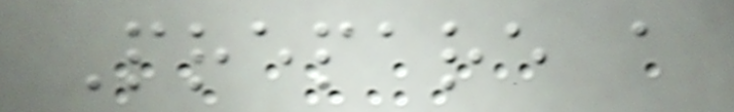Prepare a
